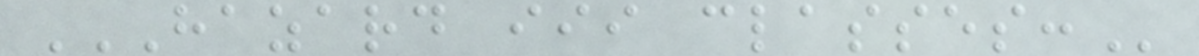HAZARD III CLASSES:
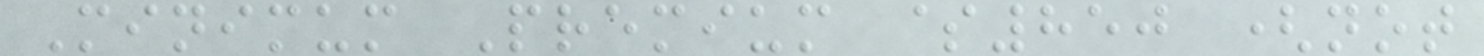Minimum Premium $850 (not
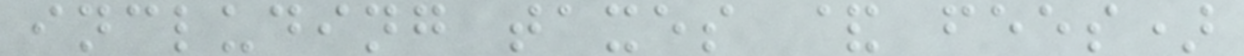including taxes & fees)
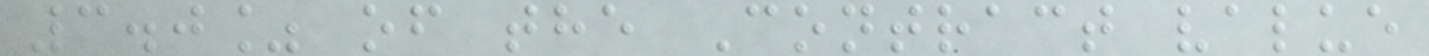3.0% of the Contract value
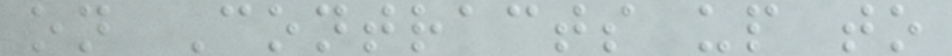on Contracts up to
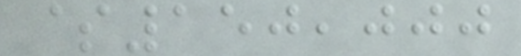$150,000
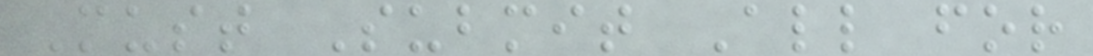Must Submit All for
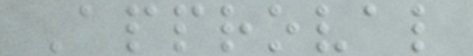Approval
